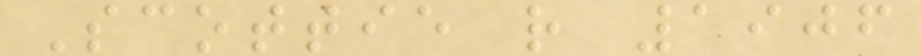Scottie r 1906
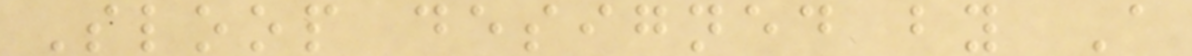Sloop designed by A
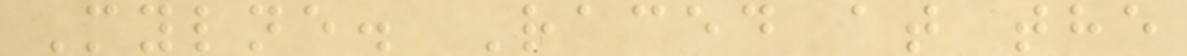Mylne. Raced at the
